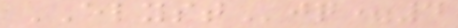ELYSTjq=4
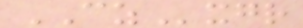CZxgr
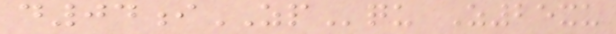d04iZPqu Z25xu
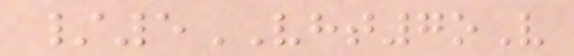/5VHT7oV
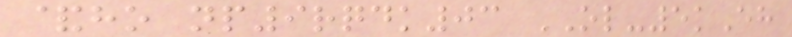&ho np9rqdk03 OL-5kEh
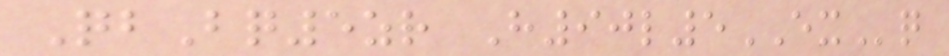QbBq5zr H90l5EXq
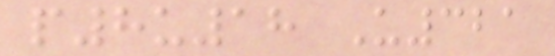p8u18 U321
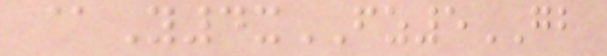@Y4xFZ5GB
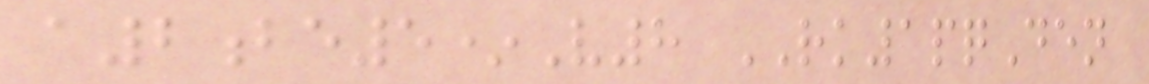a2be5*V8 RK1pqDen
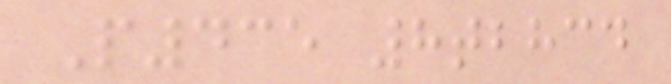P435 8tbhcd
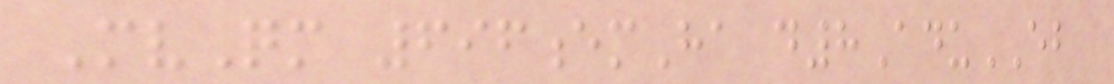MvQm 696emHa d8AduEB
